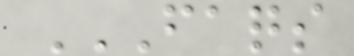FAQS
